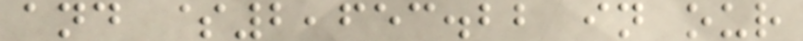and $2,653.22 in our
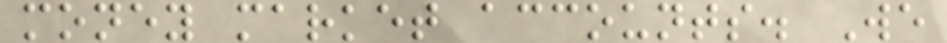money market accounts. We
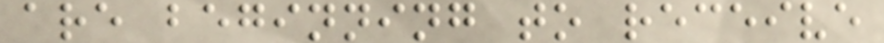are beginning to receive
